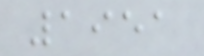1951
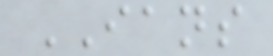IANS
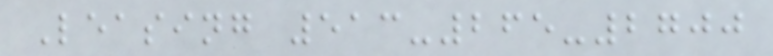Leasing 513-265-2700
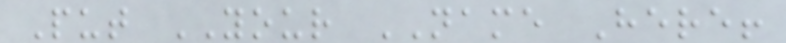Put YOUR NAME Here!
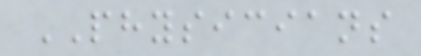PHYSICIANS
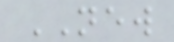NEW
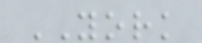YORK
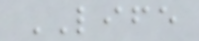LIFE
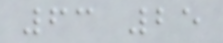63 25
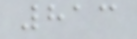813
